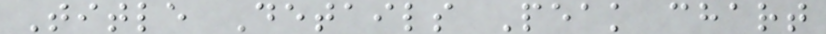Title Details Peak chart
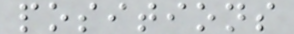positions
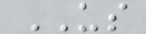US
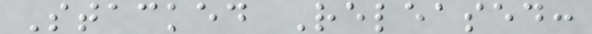Stacked Released:
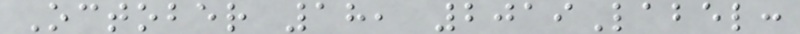October 18, 2019Label:
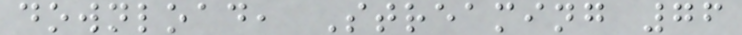download, Streaming 76
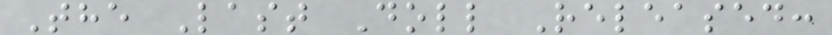The Last Doll Released:
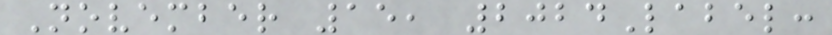November 15, 2024Label:
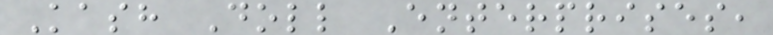Kash Doll Enterprises,
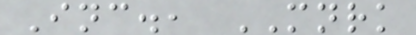Inc., MNRK
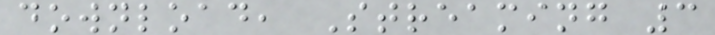download, Streaming 3
